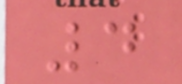4
